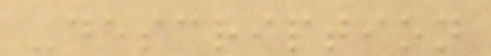-description
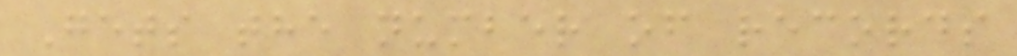Gets the number of records
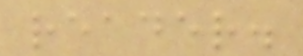reader.
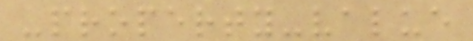-property-value
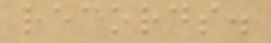records.
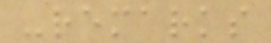-remarks
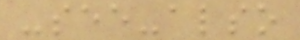-see-also
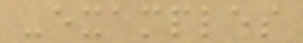-examples
